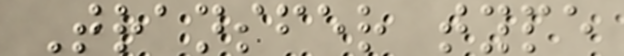Transfer type
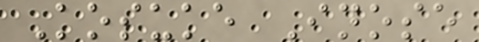Kosuke Inose
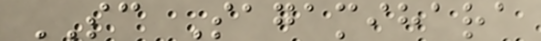SC Sagamihara
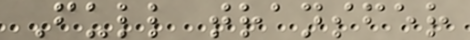Full transfer
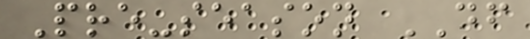Pre-season DF
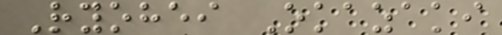Ryohei Okazaki
